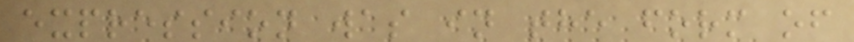expression was in the form of
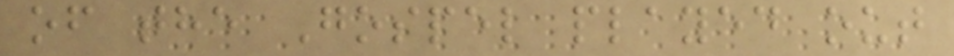of the Gospel played out
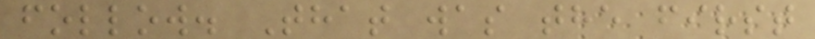follow. That was the first
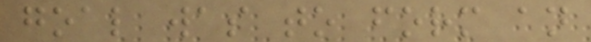goal was to form an
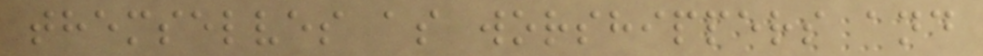themselves as worshippers and
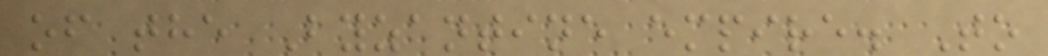of the Byzantine empire. To
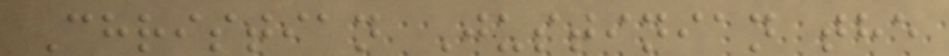Christian Justinian the
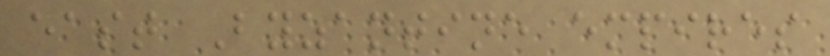east Byzantine empires
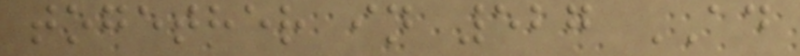together in 527 AD
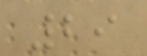29
